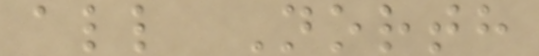all North
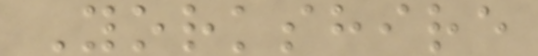Yorkshire
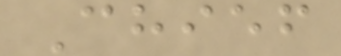Chief
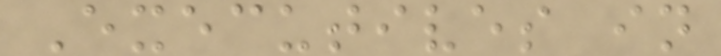Executives in
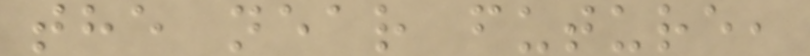the near future,
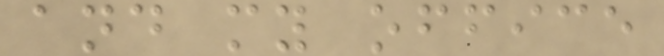and my office
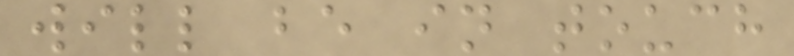will be in touch
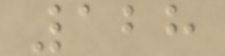128
